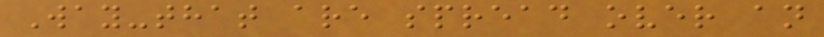Way-that are spread over an
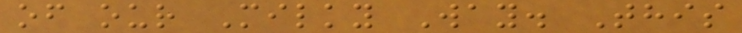of our Milky Way. This
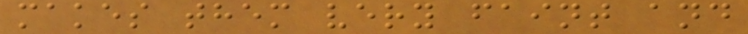makes them very faint and
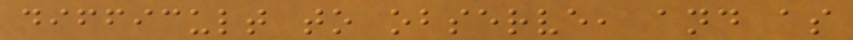difficult to observe, and as
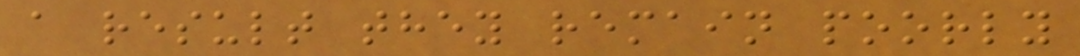a result they remain poorly
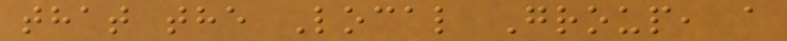that the Local Group, a
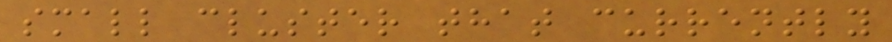small cluster that currently
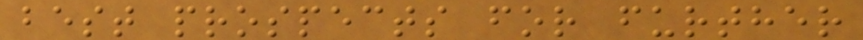best prospects for further
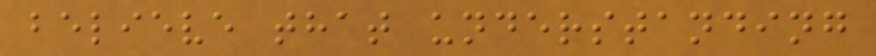believe that understanding
